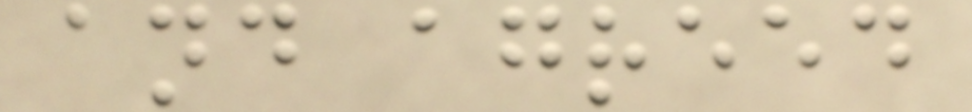and agreed
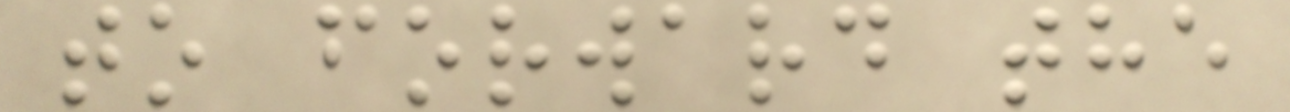to forward the
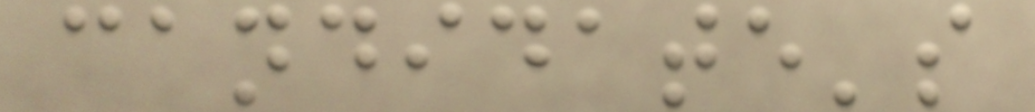candidate's
